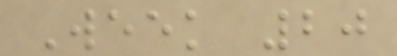Week 20
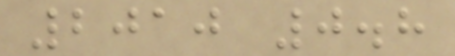2010 0.8
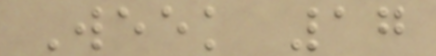Week 17
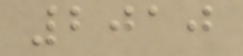2010
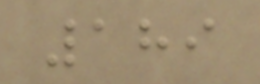189
